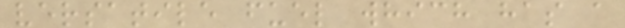versatile fuel which has a
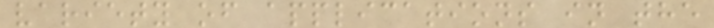variety of applications in the
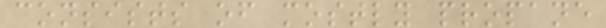consists of mostly propane
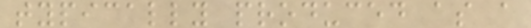typically produced as a
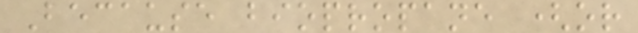Because biopropane (or
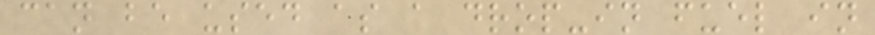can be used as a drop-in fuel in
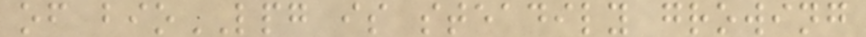of bioLPG is steadily growing
